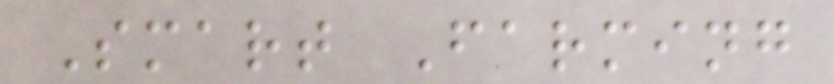Smart Farming
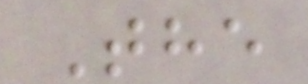The
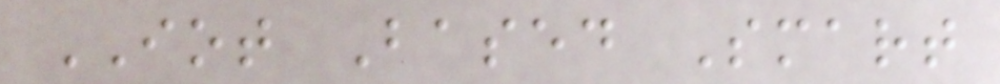IOT Based Smart
